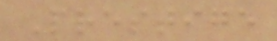Prestige
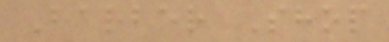Barber Shop
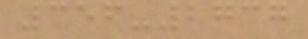356-2737
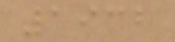1932
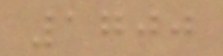1700
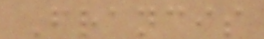Francis
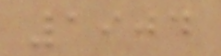1904
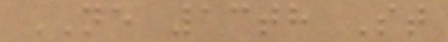NE 13th St
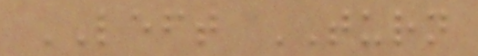LEFT TURN
